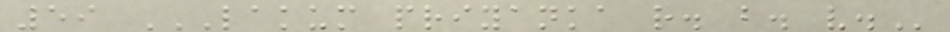59 LAKUM PRIYANKA R. B. V.
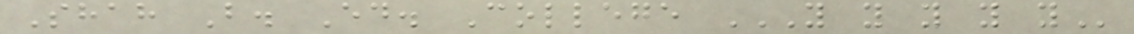Shah B. Ed. College Y Y Y Y Y
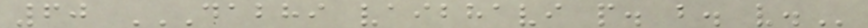60 DABHI VAIBHAVI P. B. V.
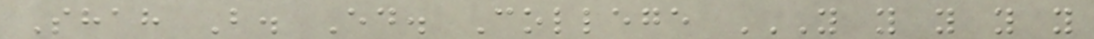Shah B. Ed. College Y Y Y Y Y
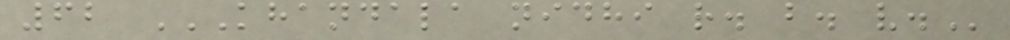62 KHANDALA NIDHI R. B. V.
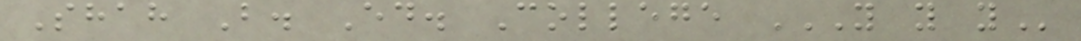Shah B. Ed. College Y Y Y
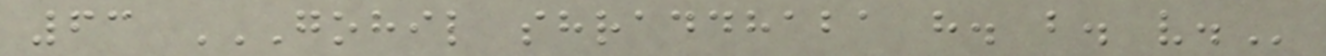63 GOHIL SHRADDHABA H. B. V.
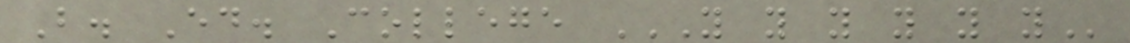B. Ed. College Y Y Y Y Y Y
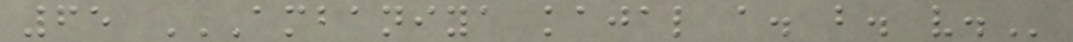65 AMBANIYA KAJAL A. B. V.
